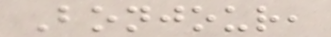Bonjour,
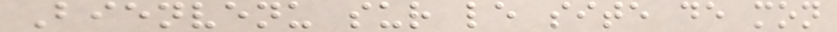Bienvenu sur le site de mon
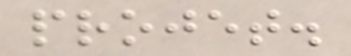projet.
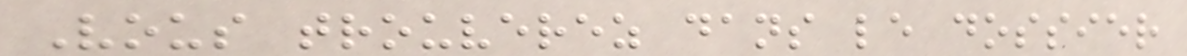Vous trouverez dans le dossier
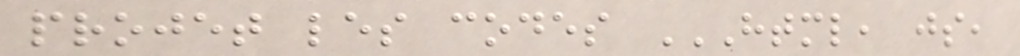projet les codes HTML, JS,
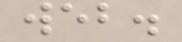web.
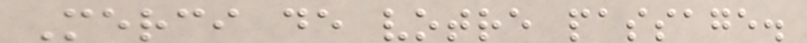Merci de votre passage.
